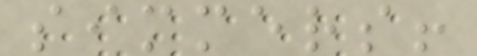simmers!
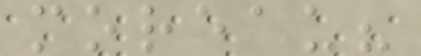moreau?
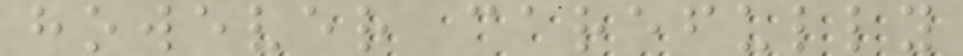however carefully
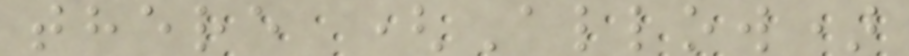there (Allow)
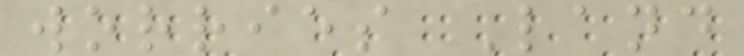worries Land
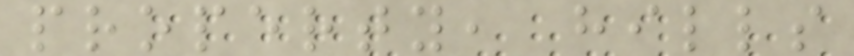property, hills
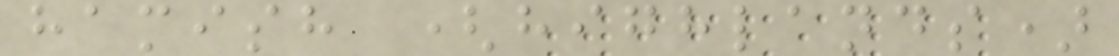hamish (highlands)
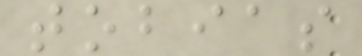tobias
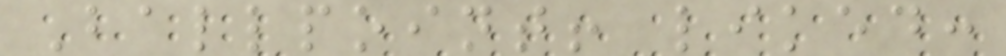Ballpoint! liked:
